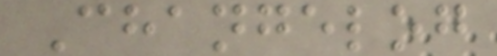Changelog
